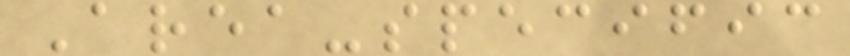Area-specific
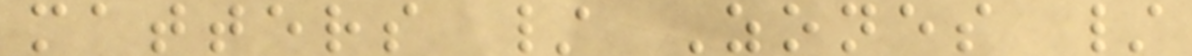matters / Zones /
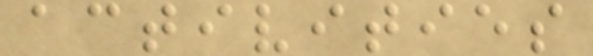activities
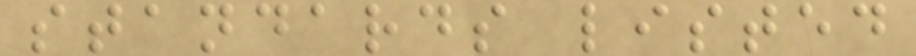standards listed
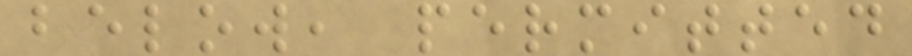below, permitted
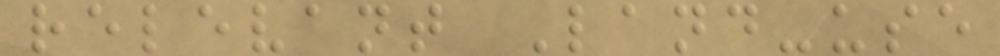relevant Land-use
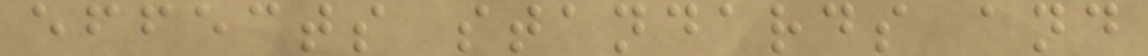effects standards and
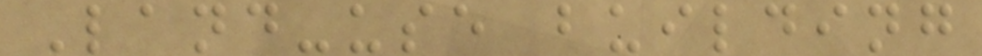Land-use building
